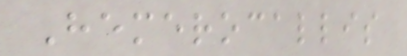Hemerocallis
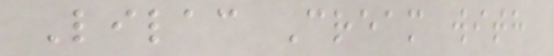Lilac Cream with
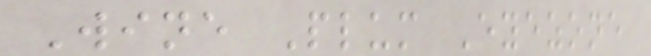Wine Plum Eyezone
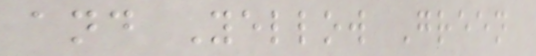and Yellow Green
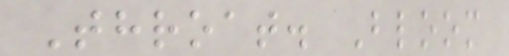Throat. Bloom
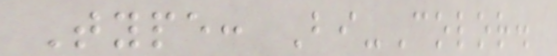Type: Bi-Color.
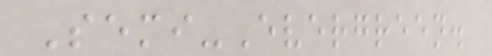Semi-Evergreen.
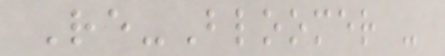Re-Bloomer -
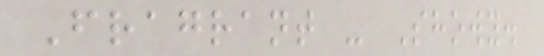Fragrant - Showy.
